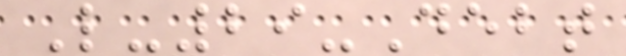L-29-Debt
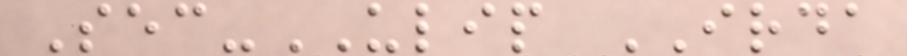Sec-ULIP IRDA
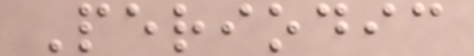Periodic
